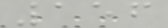156
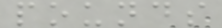pounds
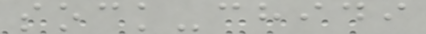sock-chidi
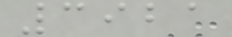3921
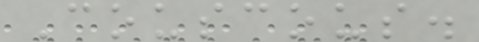Couscous.
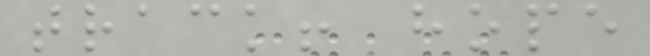track! hope
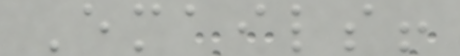Emails!
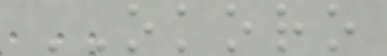OKORO
